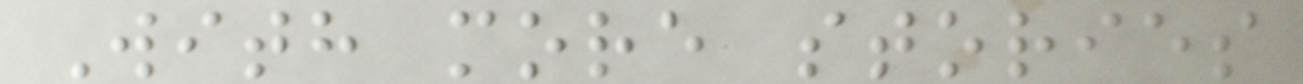With more stories
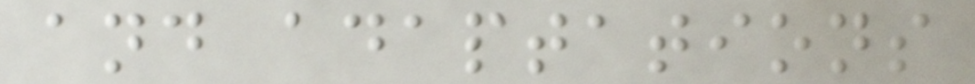and adaptations
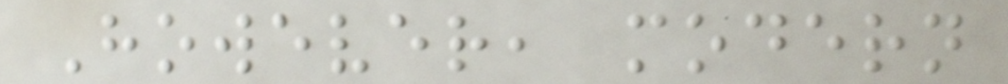However, modern
